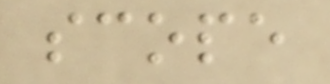scope
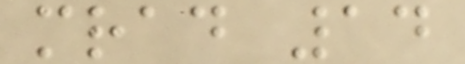mrad 14
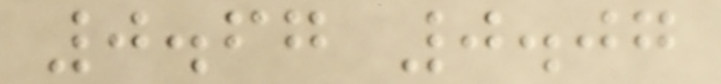0.67 0.07
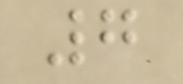7
